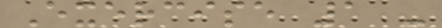Exercise 1 -
